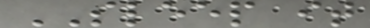SLEEP it
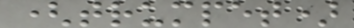(trumpet)
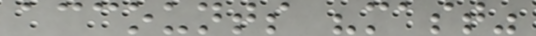accounts "mast"
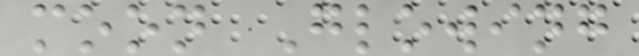moon Glowing
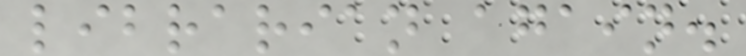librarian again.
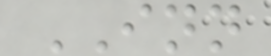INN
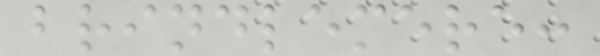brindlemere:
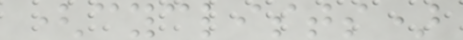(cyclists)
